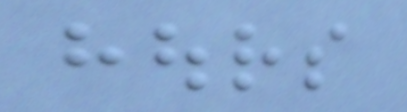hours
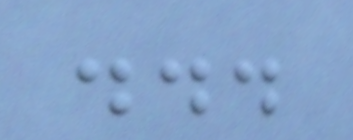...
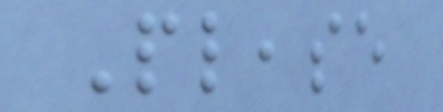Please
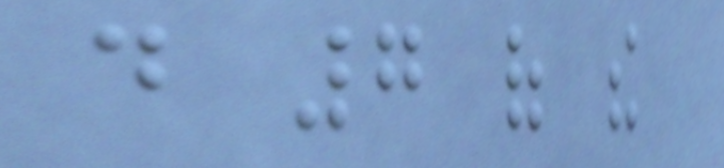do 7 of the
